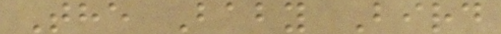The Baby Bird
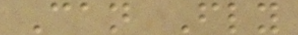Can Fly
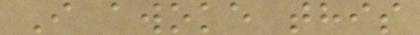I awoke this
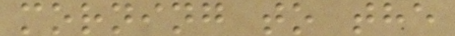morning to the
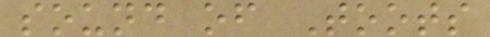sound of Toots
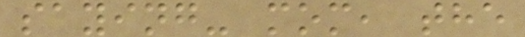saying- mom, the
